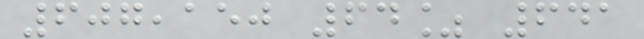607,150 64% 641
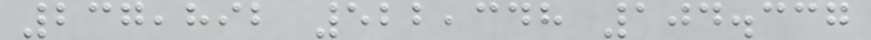237,892 522,348 104.337
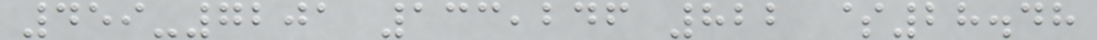459-7201 133,246 822 $28.48
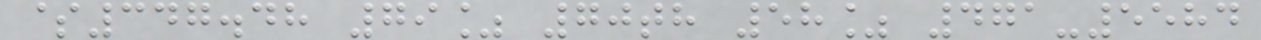$347.48 79% 70th 58% 471-5584
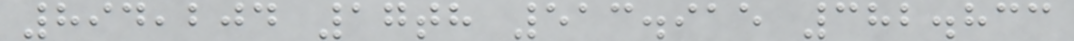894,204 17th 513.915 382.833
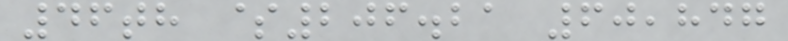46th $206.21 60,847
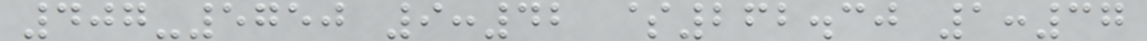407-5750 9:42 $262.30 1:37
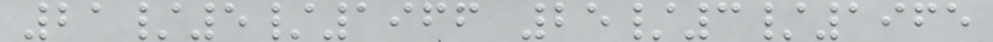21/5/1966 25/3/1965
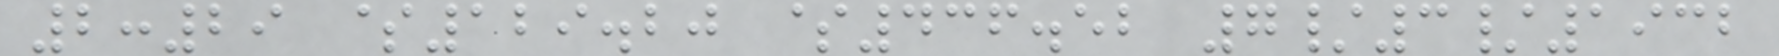2:29 $129.20 $436.52 7/3/1932
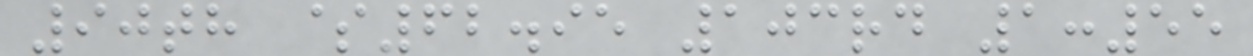90th $62.95 103rd 1:55
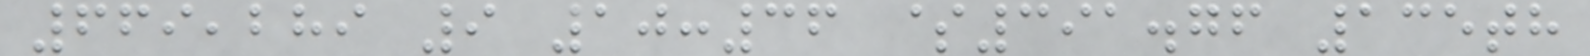669,289 9 10:36 $391.76 135th
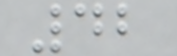42
